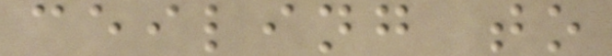ceiling to
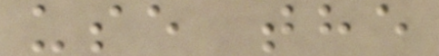use the
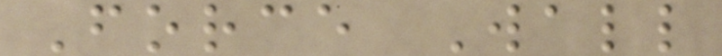Force Wall
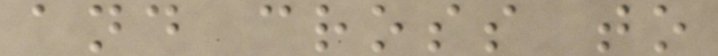and cross to
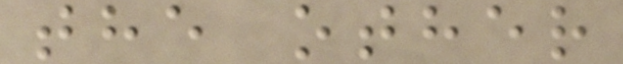the other
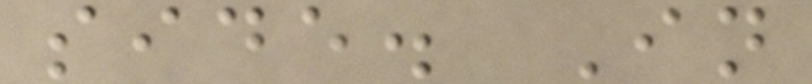side. In
